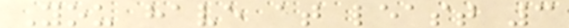You have at least 3
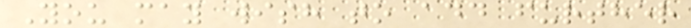You may wish to add further
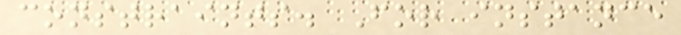constraints. For instance
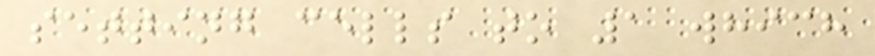setting cells to 1 which
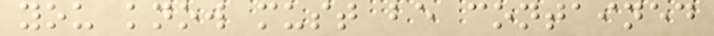you know must be contained
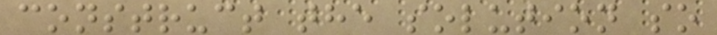construct the solution so
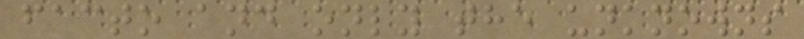facto and only the unknowns
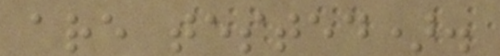are tested).
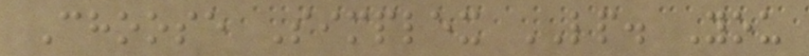Choose Simplex LP. You
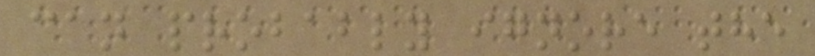can probably ignore the
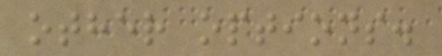other options.
